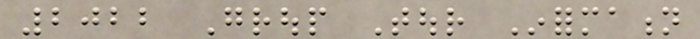2022 Group Tour Information
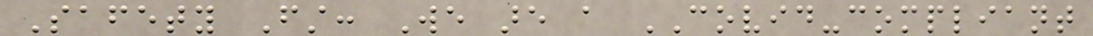Safety First: We are a COVID-compliant
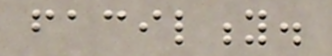facility.
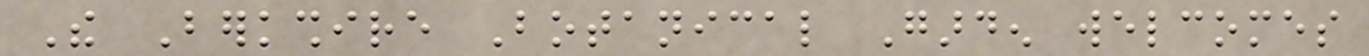The Berkshire Botanical Garden welcomes
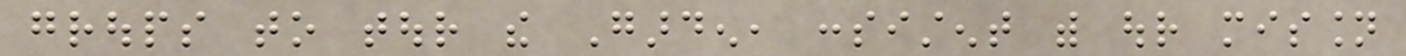groups to tour the Garden, consistent with our mission
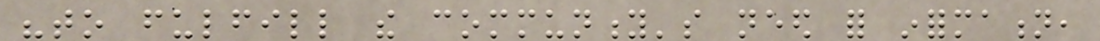"to fulfill the community's need for information,
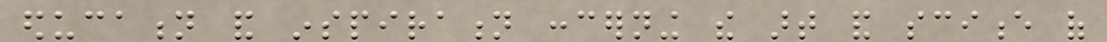education and inspiration concerning the art and science of
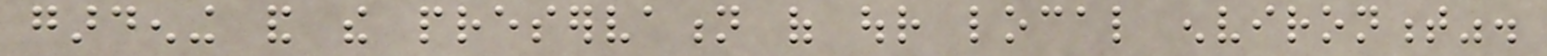gardening and the preservation of our local environment".
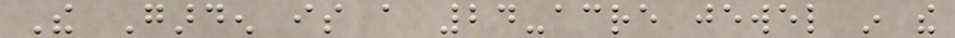The Garden is a 24-acre jewel in the
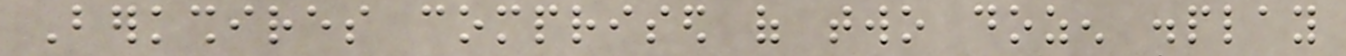Berkshires comprised of two dozen display
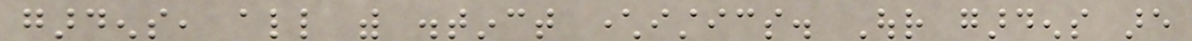gardens, all with distinct characteristics. Our gardens are
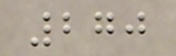270
